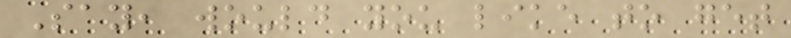Say, would you like to get
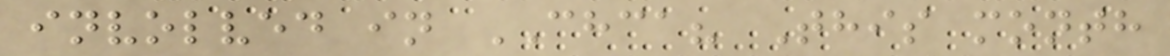involved in CHCA? This month
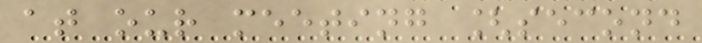at our meeting [second
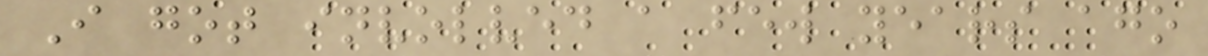I got involved a few years ago
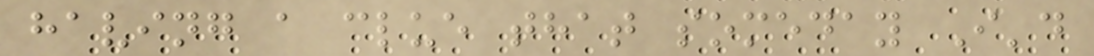having a clue that someday I'd
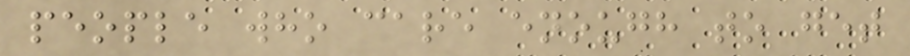people who care enough to get
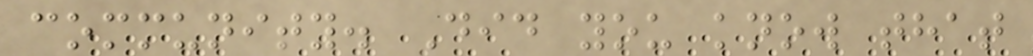community. Did you know that
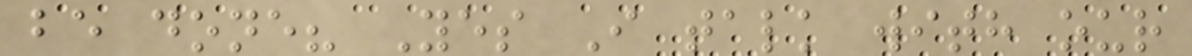be done? Yes I talk with our
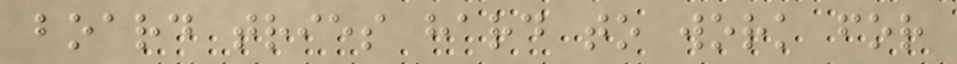board tries hard to work for
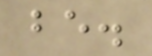be.
